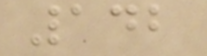142
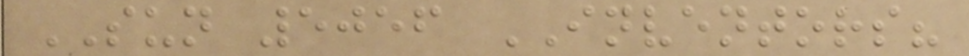SUN 5056 INVENTORS?
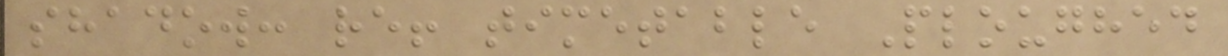shadow: re! timetable Ploughed
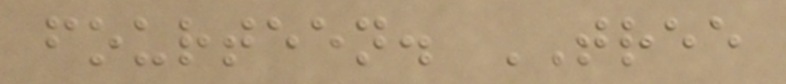fourteen. TREE
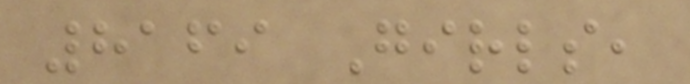8169 Girls,
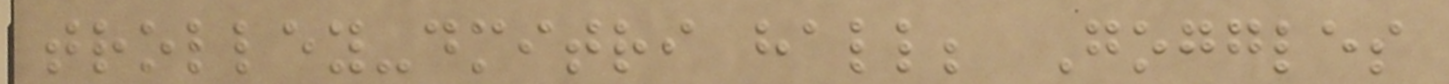trolley-dmitri hall; Goggles
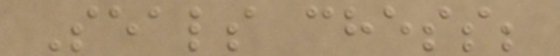Seals chess;
